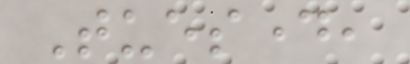Tuesday,
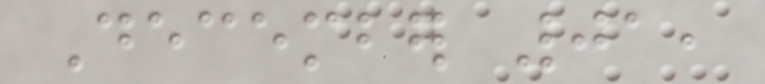December 01,
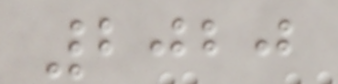2020
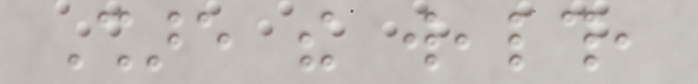Share the wealth,
